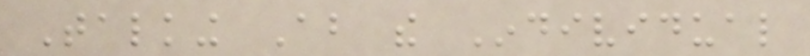Talking About the Individual
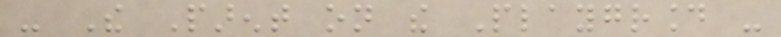- The Parent on the Playground -
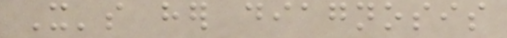It's her diagnosis
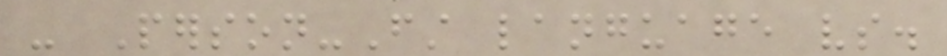- Person-First language vs.
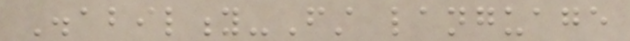Disability-First language
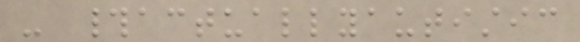- #actuallyautistic
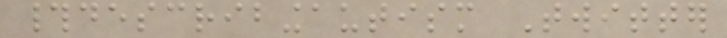#describingautism Twitter
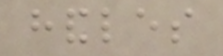handles
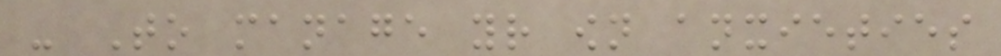- To manage your own anxieties
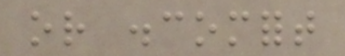or discomfort
